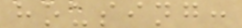housing:
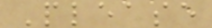Please
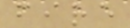fire
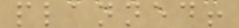planned!
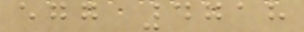egg 4718
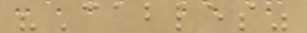"Cables"
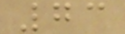73
